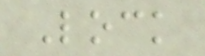Lock
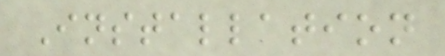Installation
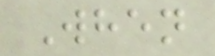When
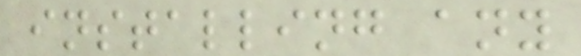installing any
